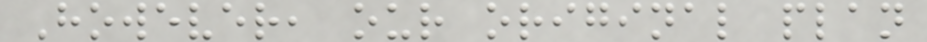However, our original plan
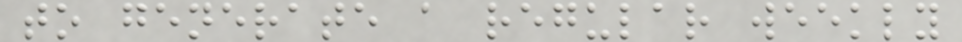to generate a regular weekly
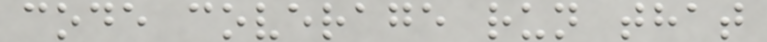code coverage run that
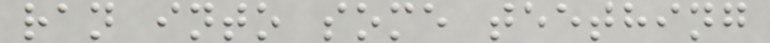ran into some teething
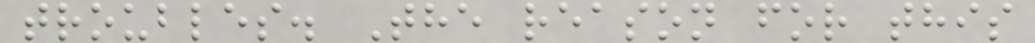troubles. The reason for this
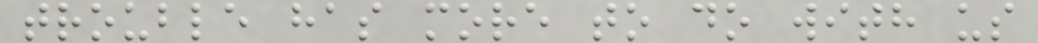trouble has more to do with us
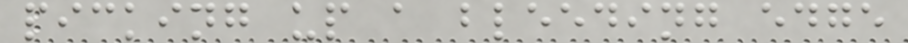picking up a bleeding edge
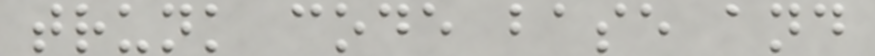trunk code base and
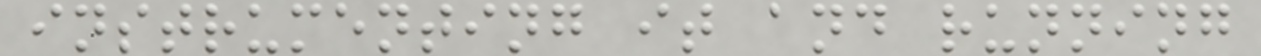instrumenting it and running
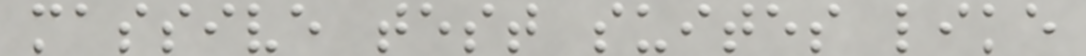massive test suites like
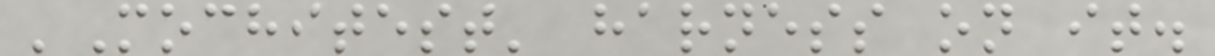'Mochitest' harness on it.
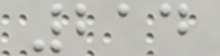214
